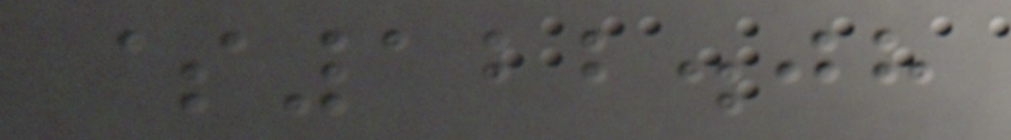$122.08
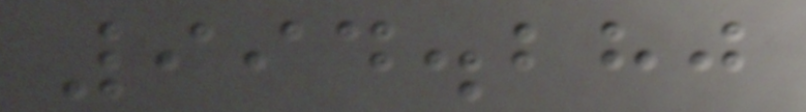994.280
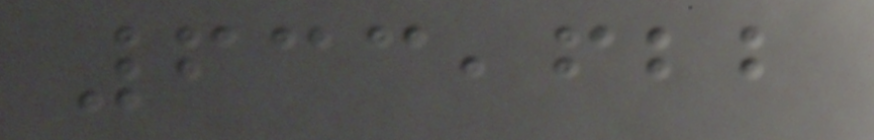633,622
